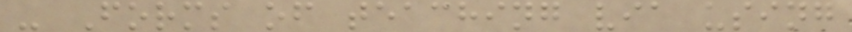- Forms of teaching via using
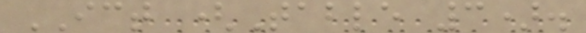ICT (Table 3).
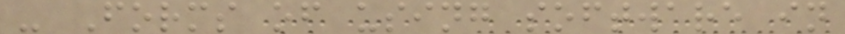- Forms of using software in
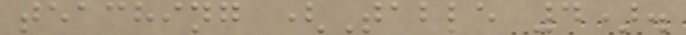teaching (Table 4).
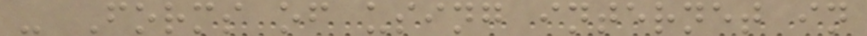- Forms of using internet in
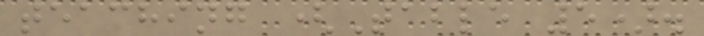teaching (Table 5).
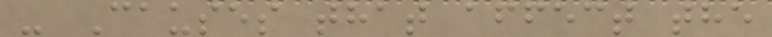- Causes that affect the
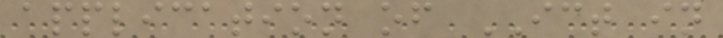application of ICT in
